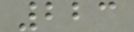223
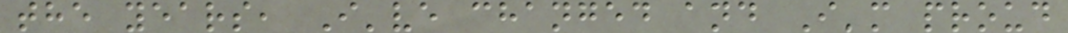the years, I've changed and I'm proud
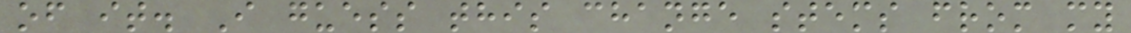of it. I guess this change stems from my
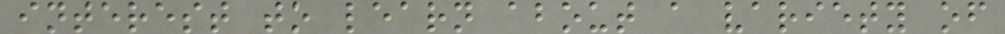interest to learn about a variety of
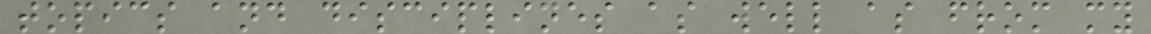topics and disciplines as well as from my
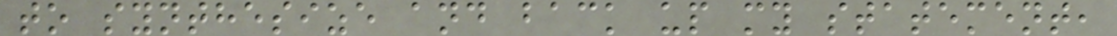to synthesize and back up my statement,
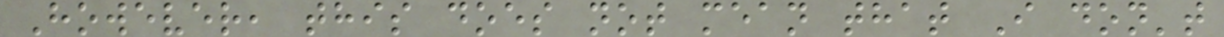However, this does not mean that I don't
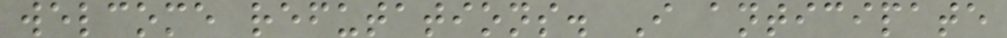welcome refutations. I anticipate
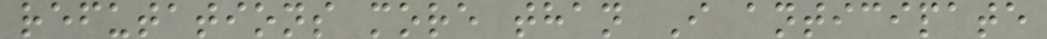refutations more than I anticipate
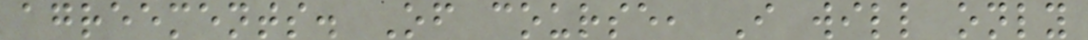agreements. Of course, I will only
